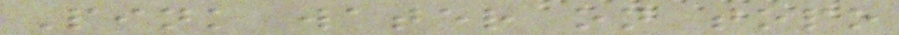Pink water on topo
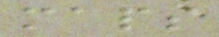maps
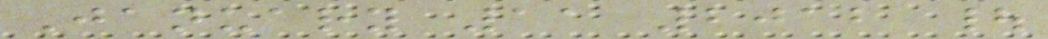January 11 2012 |
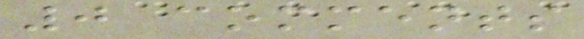0 comments
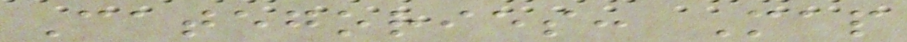Categories: Map
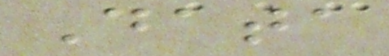Data
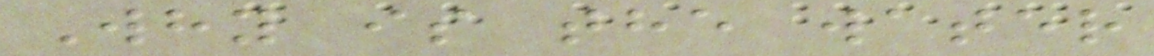Why is the water
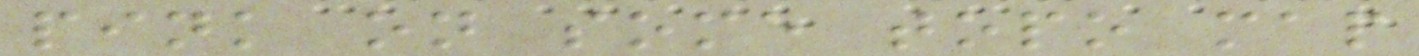pink on some topo map
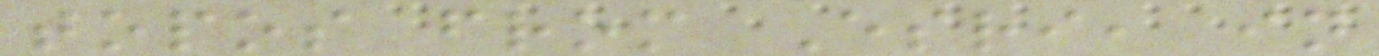topos from Esri, in
